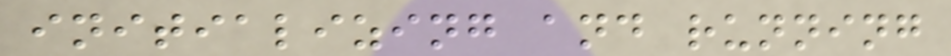initializing and running
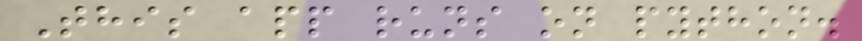This app runs on python.
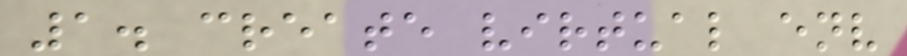1. create virtual env
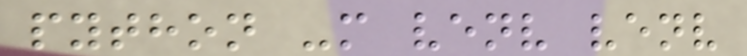python -m venv venv
